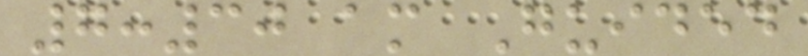7:30 am Guided
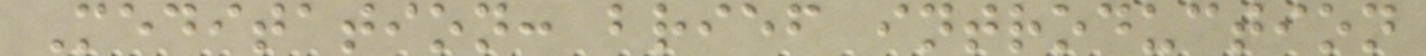Meditation: brief introduction
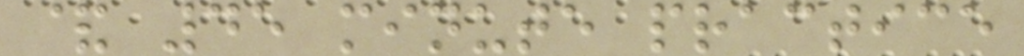& 45 minute practice
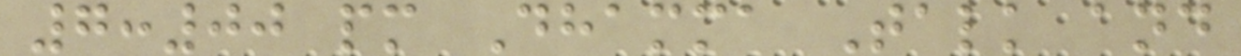7:00 pm Dhamma Talk and
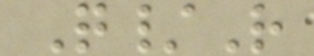Q/R
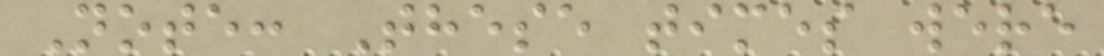Note: These times were
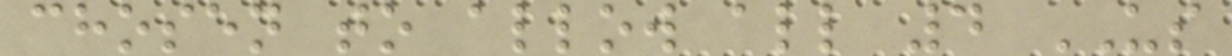chosen to allow all 4 US
